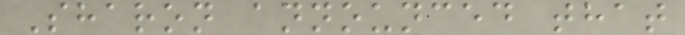Sharon announced that
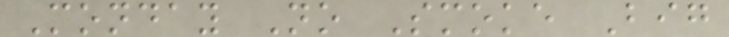Monday No Smoke Big
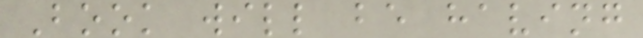Book will be having
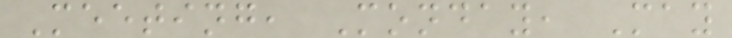Meeting, Monday, May
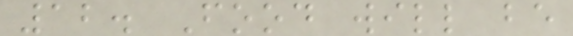12. Food will be
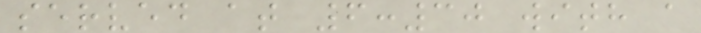served at 6:30 with a
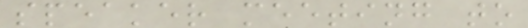speaker meeting to
